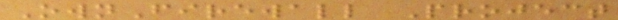OwnFirewall Project
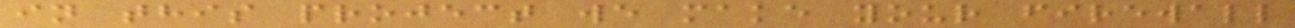in this project we make your firewall
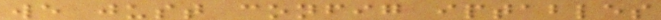we just config iptables
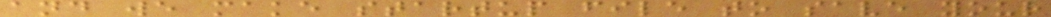and we make startup file to save your
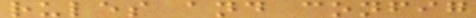rules and config
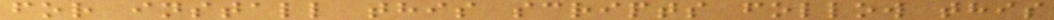for install this scripts follow this
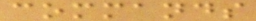commands
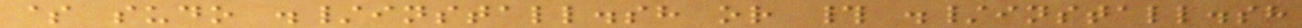$ sudo ./install.sh or # ./install.sh
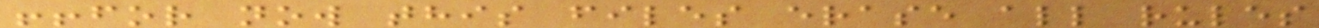!!for now this files erase all rules
